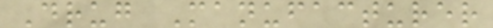Drug Manufacturer
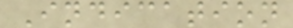Indication
